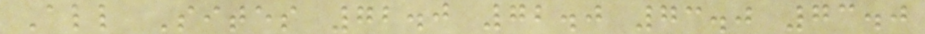All Sites 72.0 72.0 73.0 73.0
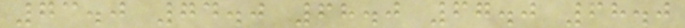73.0 74.0 68.0 67.0 68.0
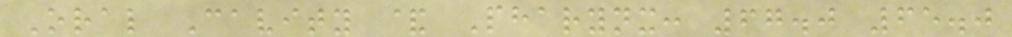Oral Cavity & Pharynx: 67.0 65.0
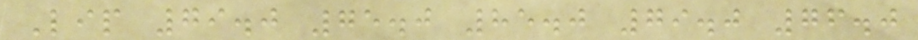Lip 79.0 75.0 85.0 79.0 76.0
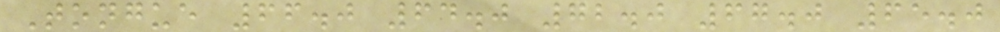Tongue 66.0 64.0 72.0 67.0 65.0
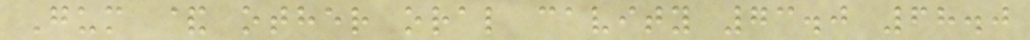Gum & other oral cavity 73.0 68.0
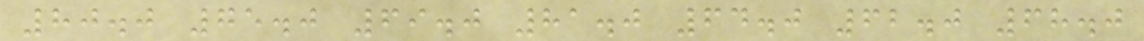80.0 75.0 69.0 81.0 64.0 62.0 68.0
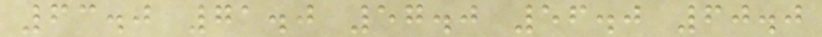63.0 71.0 57.0 56.0 60.0
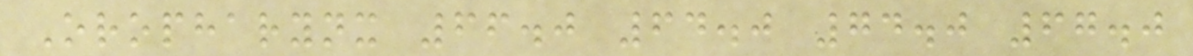Oropharynx 66.0 64.0 74.0 67.0
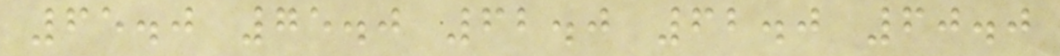65.0 75.0 62.0 62.0 60.0
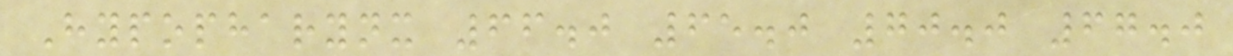Hypopharynx 66.0 65.0 70.0 67.0
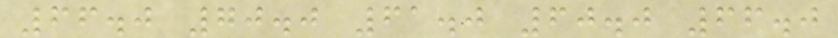66.0 70.0 61.0 60.0 66.0
